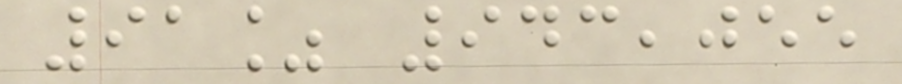91% 943,055
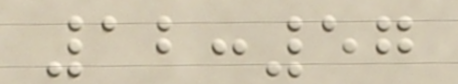12:57
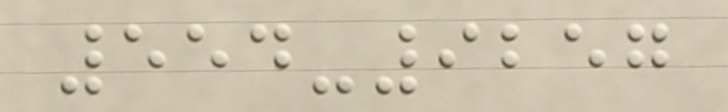554-9257
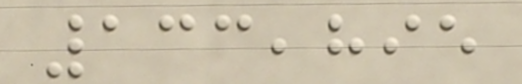133,895
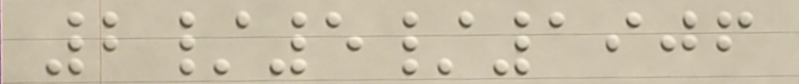2/5/1906
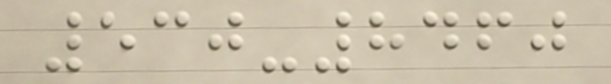530-8460
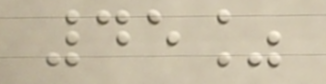45%
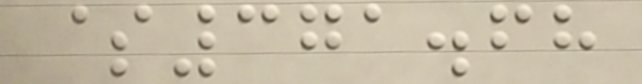$371.68
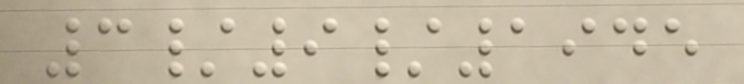3/9/1945
